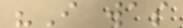"I was
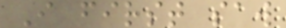I first saw
